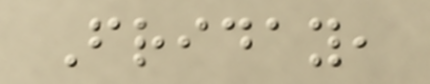Friday,
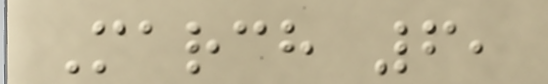March 6,
